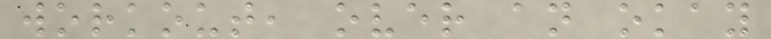workout, over an okay
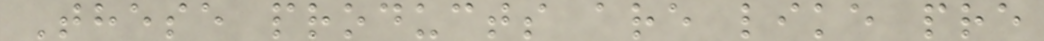These products are like pre
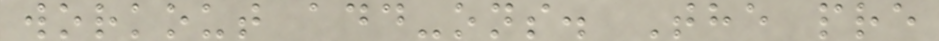workout add-ons. The pre
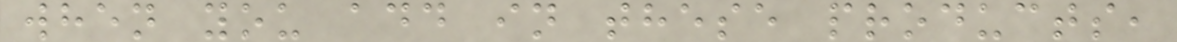when you add in these products,
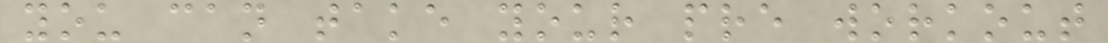you can take your pre workout
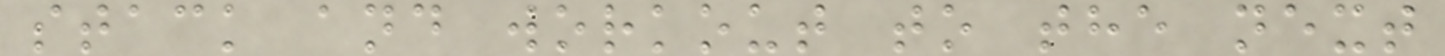stack and workout to the next
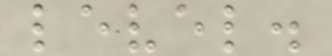level.
